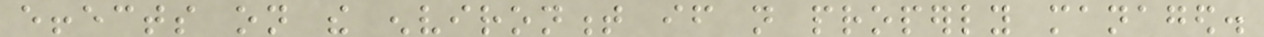effects on the environment if not properly managed.
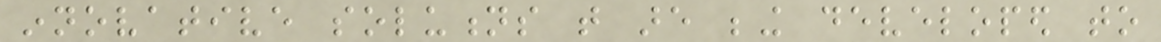innovative solutions that are being developed to
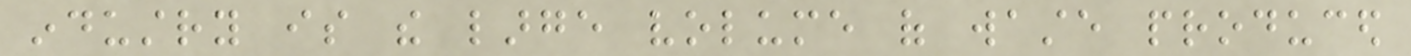industry is the large volume of waste produced
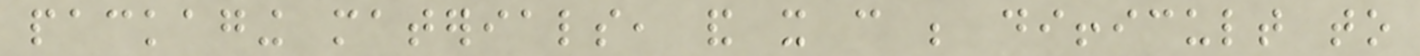packaging materials, and it can be difficult to
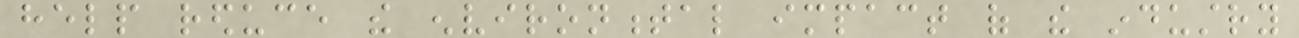help reduce the environmental impact of the industry
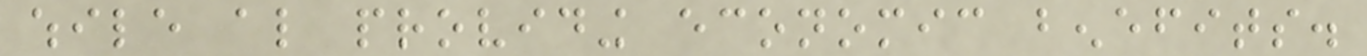while also providing economic benefits.
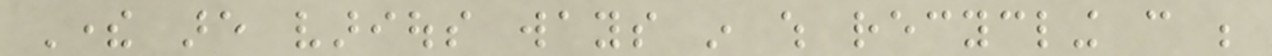There are various ways in which recycling can be
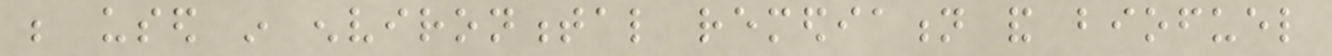be used in environmental remediation and biofuel
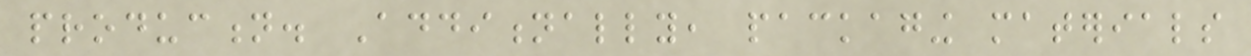production. Additionally, packaging materials
